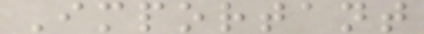Important
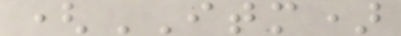(ITM)
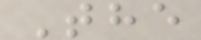The
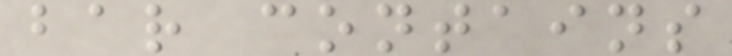bar contains
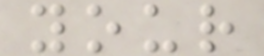your
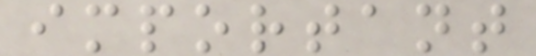important
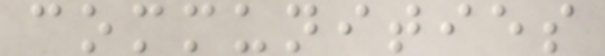communities
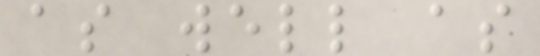as well as
